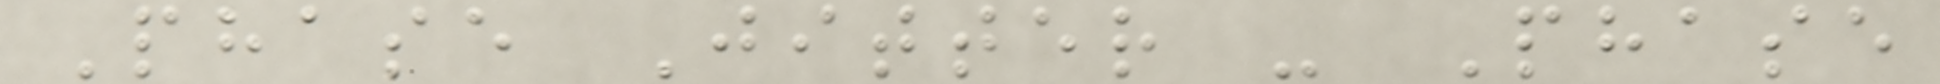Phase Jitter - Phase
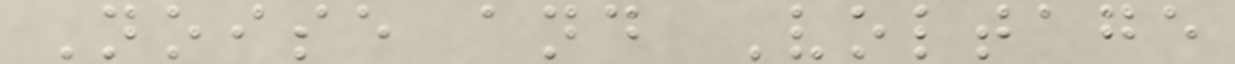Noise and Voltage
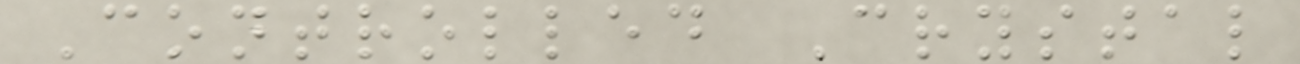Controlled Crystal
